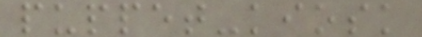puppet-kiosk
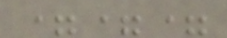===
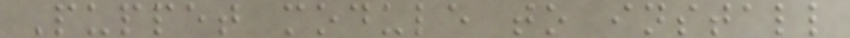Puppet module to install
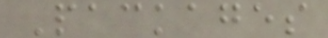Packages
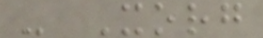- Xorg
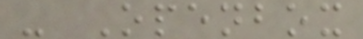- Openbox
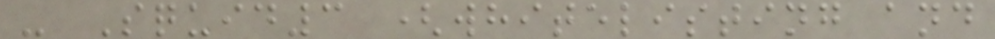- Squid3 (whitelisting and
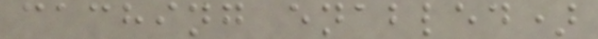caching enabled)
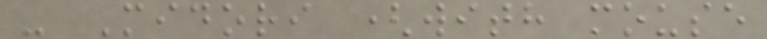- Midori (with mouse
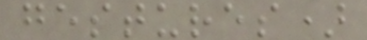gestures)
